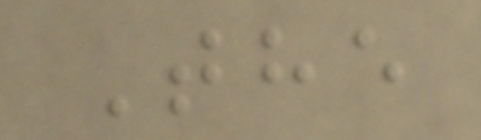The
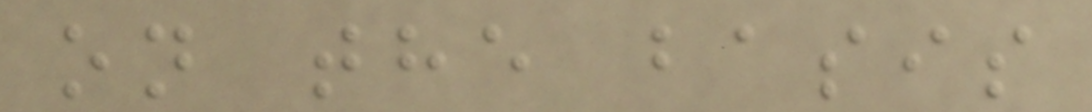on the basis
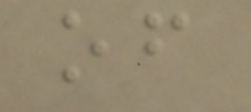of
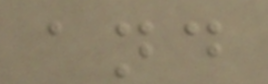and
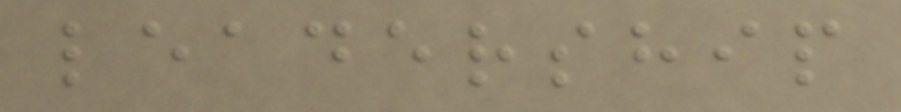leadership
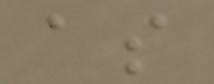as
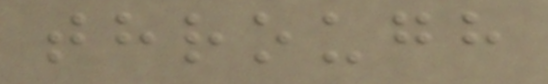through
